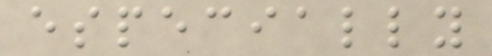especially
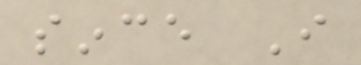since I
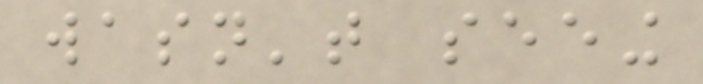wasn't seeing
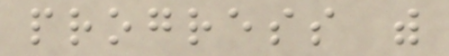progress with
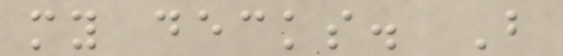my decks. But
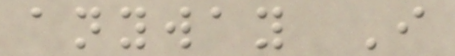anyway I
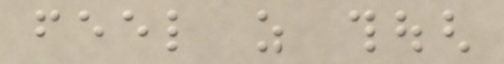feel as though
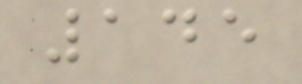145
